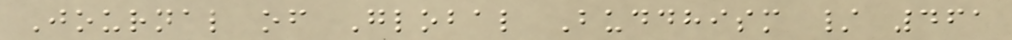Journal of Global Buddhism / 461
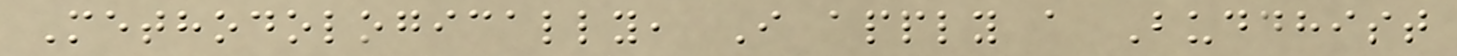Methodologically, I apply a Buddhist
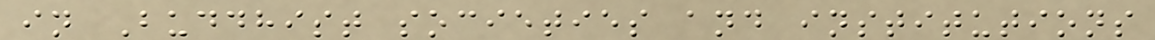in Buddhist societies and institutions
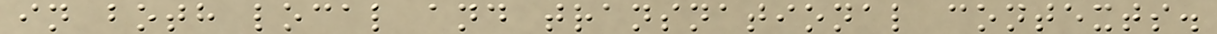in both local and transnational contexts.
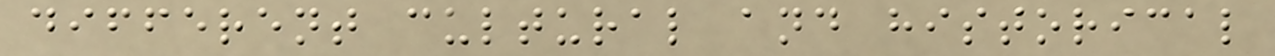different cultural and historical
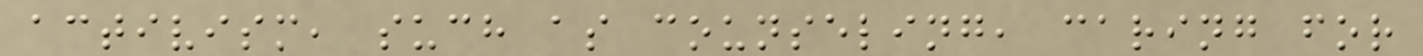activism, such as counseling, caring for
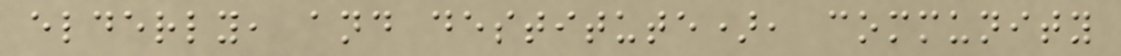elderly, and destitute), community
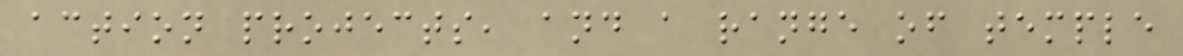action projects, and a range of temple
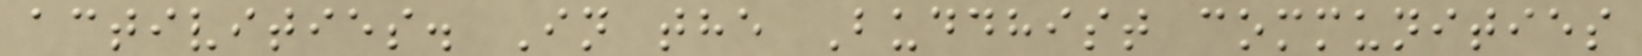activities. In the Buddhist communities
